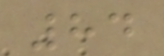84
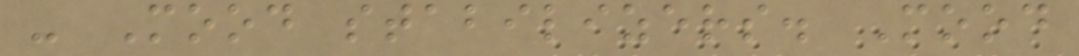- Mood stabilizers. Mood
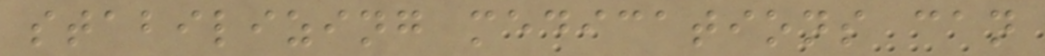stabilizing medications can
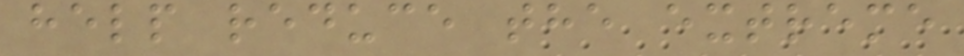help reduce the extreme
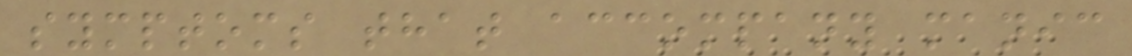symptoms that accompany manic
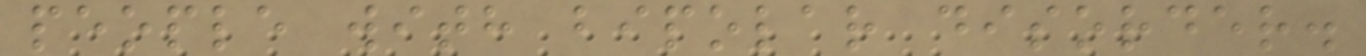people with bipolar disorder.
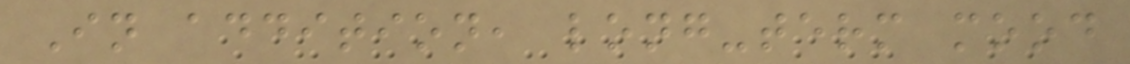In addition, long-term mood
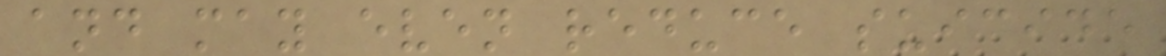and may even reduce suicide
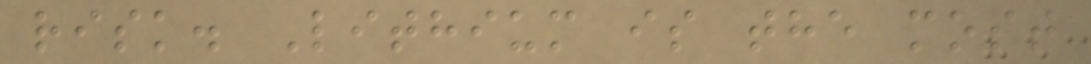risk. Lithium is the most
